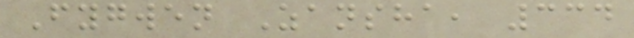Fygwen Zansha, 334
